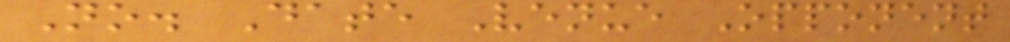No. Date Venue Opponent
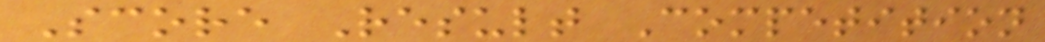Score Result Competition
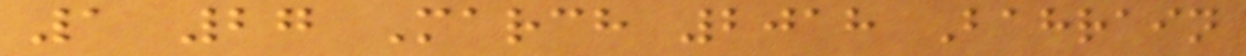1 27 March 2018 Bahrain
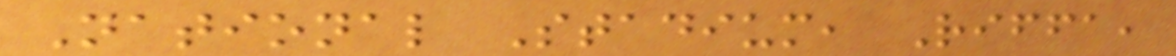National Stadium, Riffa,
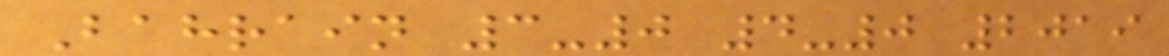Bahrain 3-0 4-0 2019
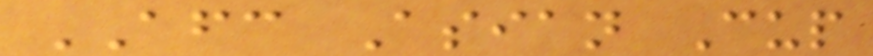AFC Asian Cup
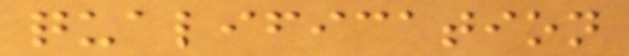qualification
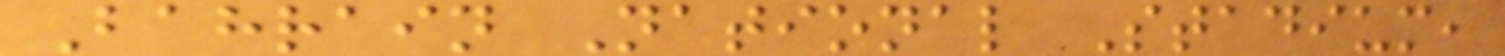Bahrain National Stadium,
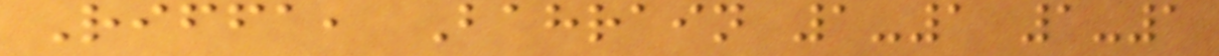Riffa, Bahrain 1-1 1-1
